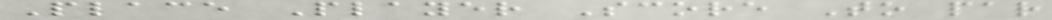Place Player Score To par
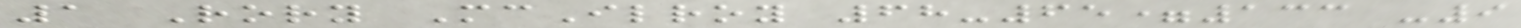1 Rory McIlroy 68-65=133 -9
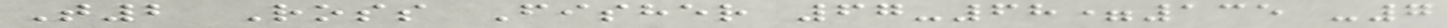T2 Ross Fisher 67-68=135 -7
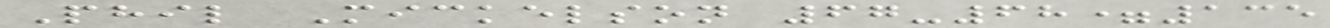Phil Mickelson 67-68=135
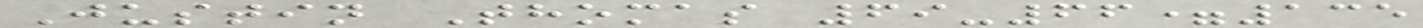Justin Thomas 69-66=135
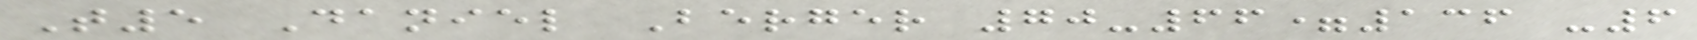T5 Daniel Berger 70-66=136 -6
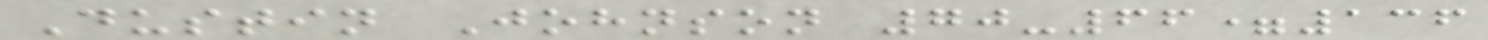Dustin Johnson 70-66=136
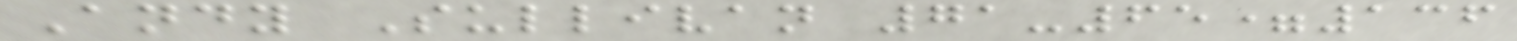Andy Sullivan 71-65=136
